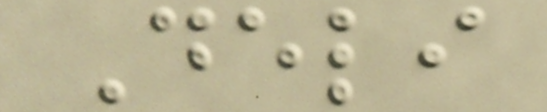Deli
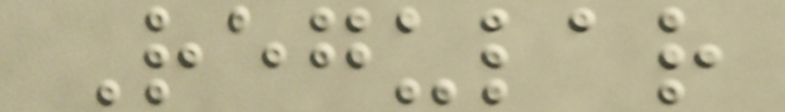Regular
